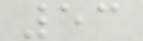53
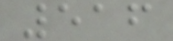516
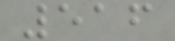516
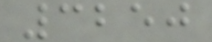3250
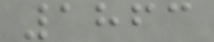1863
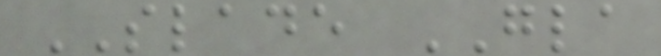SLADE GLA
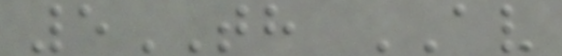5TH AV
